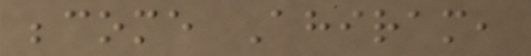become Ahiram,
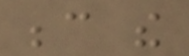because the
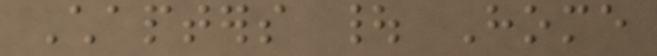Chapters | Home
